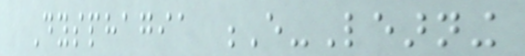Dysphagia E-Learning
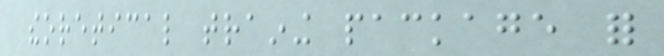theoretical training package for
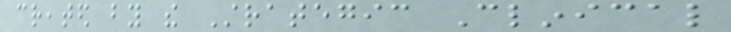created by the Strategic Clinical
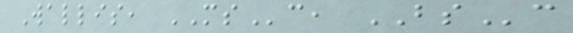Wallis, MSc, BSc
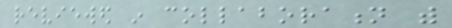reviewed in collaboration with
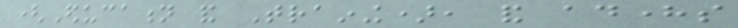(Education and Training), and adheres
